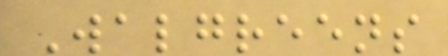Walgreens
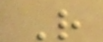R
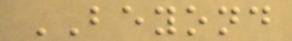BEYOND
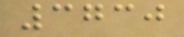3730
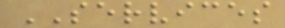SERVICES
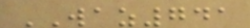WAZ741
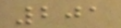201
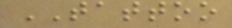TATTOO
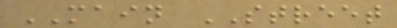MAIN STREET
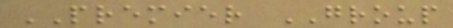PREMIER GROUP
